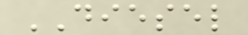DIESEL
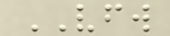VFW
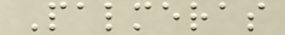Palmeras
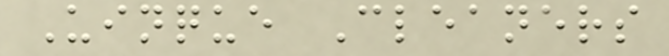Uinque Cleaners
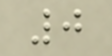0
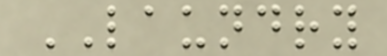LAUNDRY
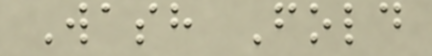Wash Fold
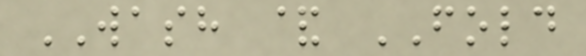WASH & FOLD
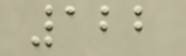122
